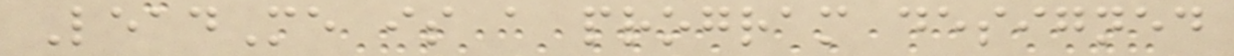LeadMe is a program designed
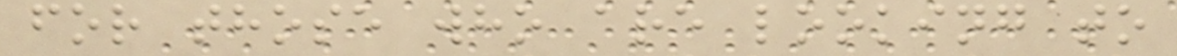for those who are looking to
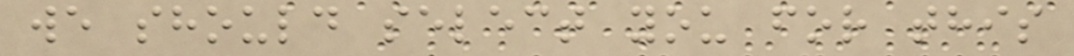we should select you for this
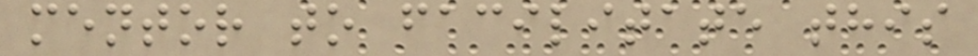mentor to facilitate this
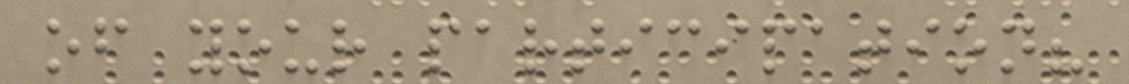of your participation?
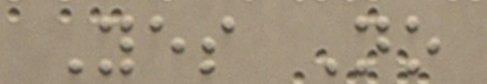Yes No
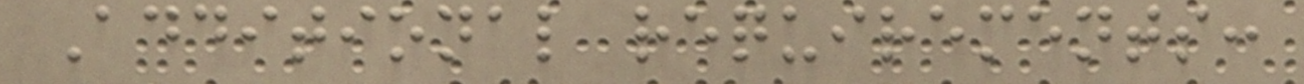Additional requirements:
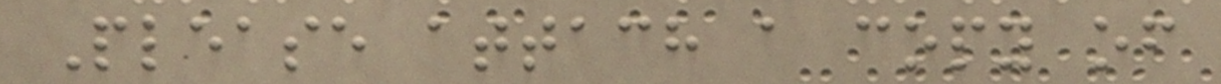Please attach a copy of
